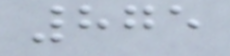875
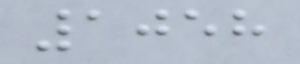1058
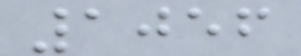1056
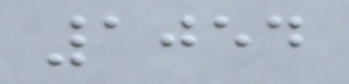1054
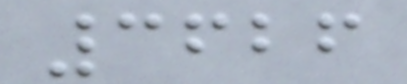3626
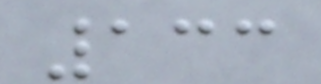133
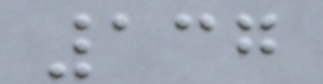137
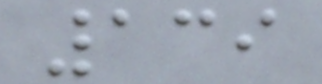139
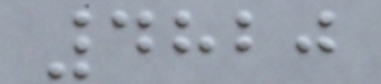4820
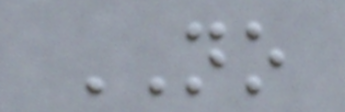NO
